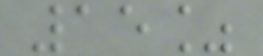15%
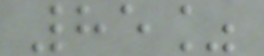85%
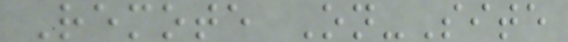Remote On-Site
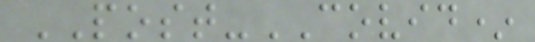POST-COVID*
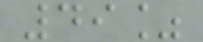49%
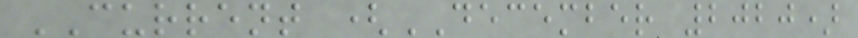CURRENT (DECEMBER 2020)
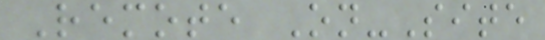Remote On-Site
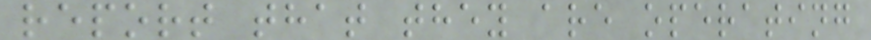report that they are operating
